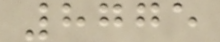8775
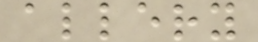allery
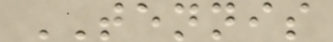TENNIS
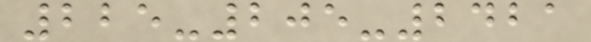225-205-2421
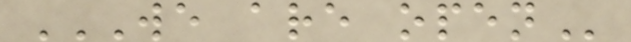WE ARE OPEN
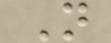N
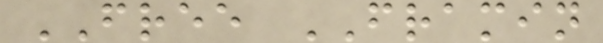FREE FRAMIN
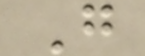G
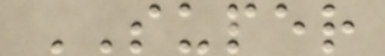SUPER
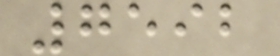7592
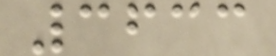3633
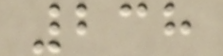238
